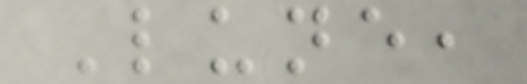Lune,
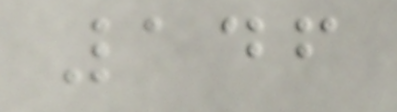146
